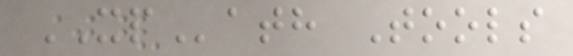XPath Tools
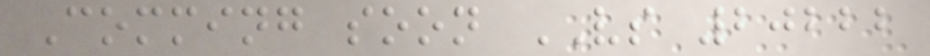Comming soon VS 20222
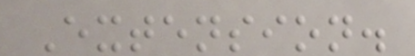Extension.
